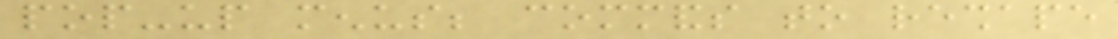pop-up menus; commands to reshape
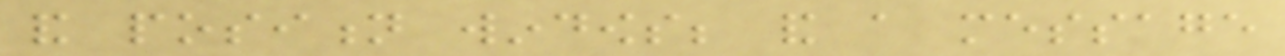and position windows; and a message
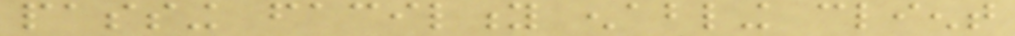passing facility enabling client
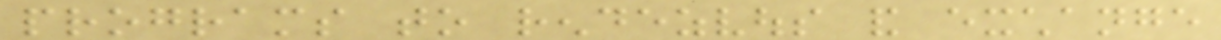programs to rendezvous and exchange
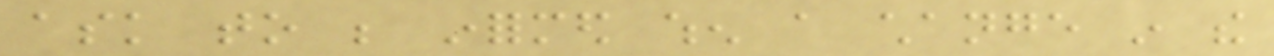ask to be informed when a change in the
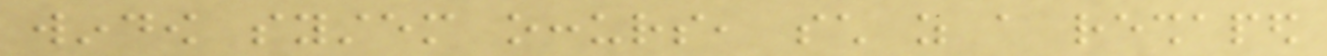window system occurs, such as a reshaped
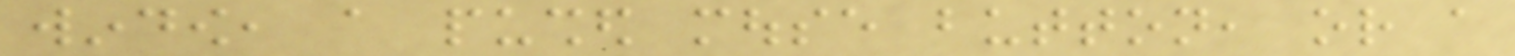window, a pushed mouse button, or a
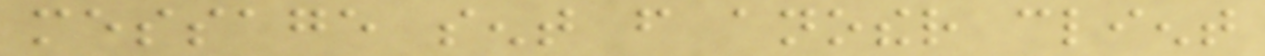message sent from another client
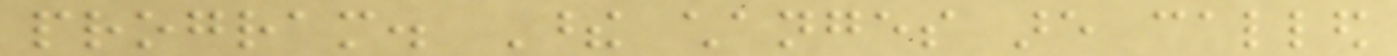program. These changes are called
